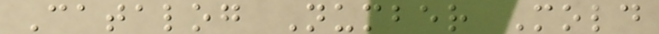Catalog Number Mold
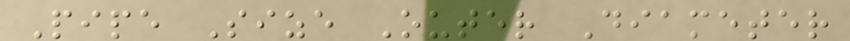Pipe Size Outer Diameter
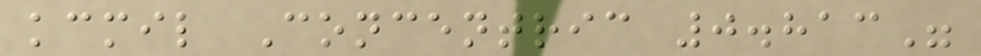kcmil Concentric 0.813"
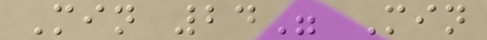Min 24" Min
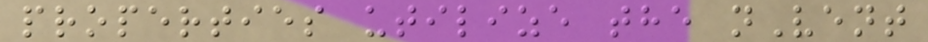properties utilize the nVent
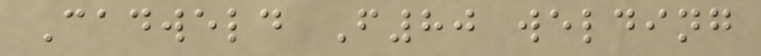Cadweld F80 welding
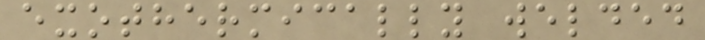exothermically welded
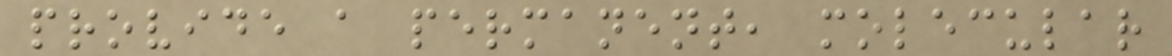provide a permanent, molecular
